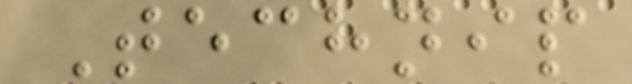Technip
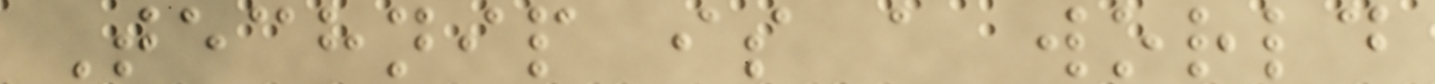Technip is a world
